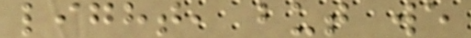light, but we
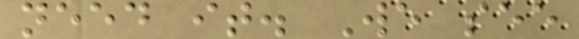need it. We see
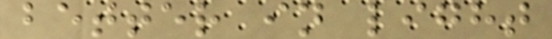better in light
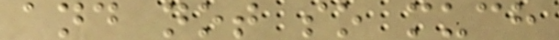and not so much
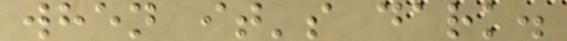when it's dark.
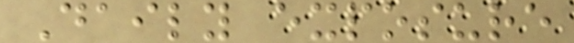Daily exposure
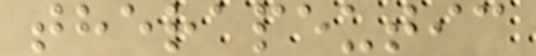therapeutic
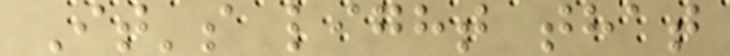It's light that
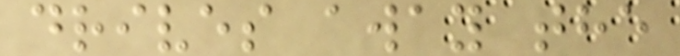drives away the
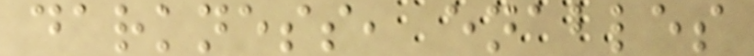darkness, enables
